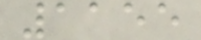1155
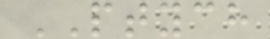PTYCH
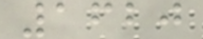1620
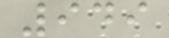949
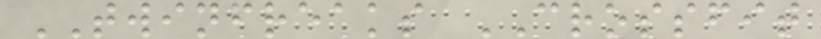TWINFREAKS CROSSFIT
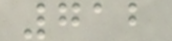712
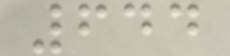644
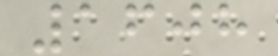1608
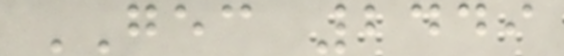GEC 2449
